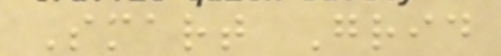Smart Grid
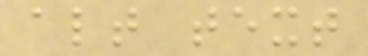alt text
